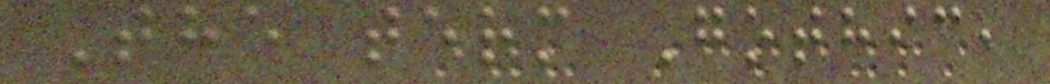The term Gothic,
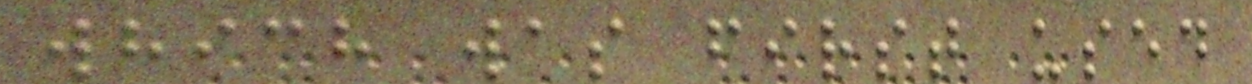which was first used
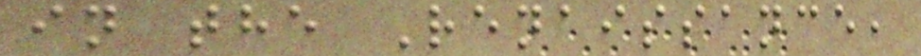in the Renaissance,
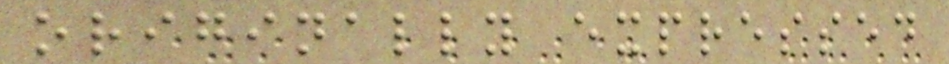originally expressed
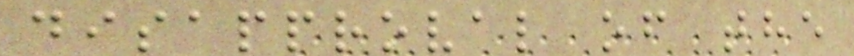disapproval of the
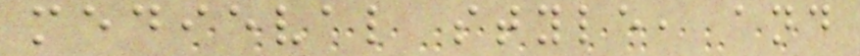medieval style, and
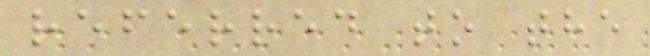referred to the
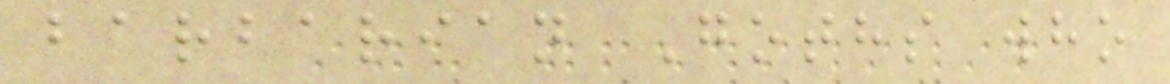barbarian Goths who
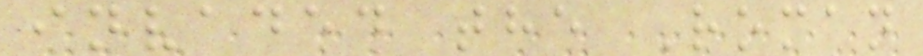invaded the Roman
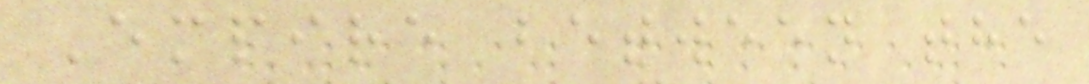Empire between the
